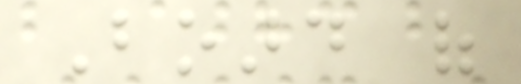Board of
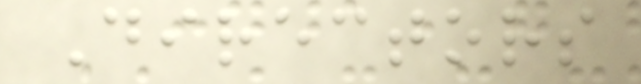Directors
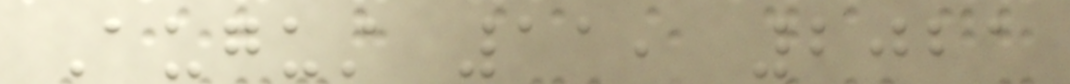August 11, 2021
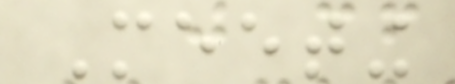Meeting
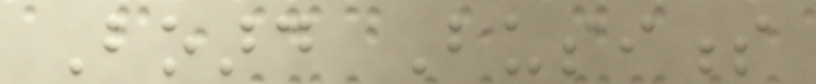Board Business
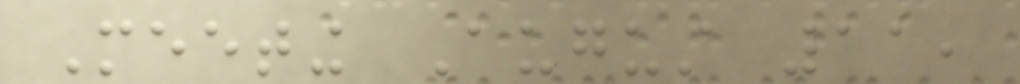Meeting August 11,
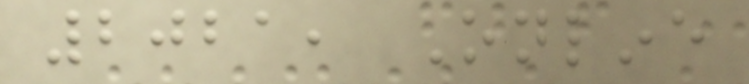2021, Online
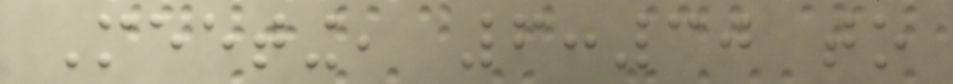Meeting, 6:30 to
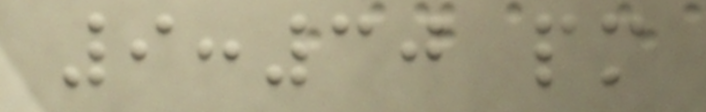9:30 pm
